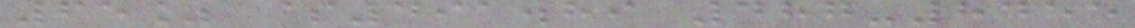65% $491.89 487-8455
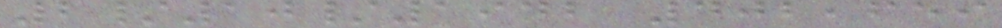2/10/1942 402,659
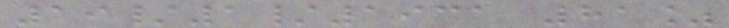19/1/1931 81%
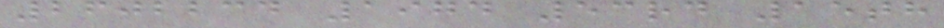2602234 1974 53rd 15th
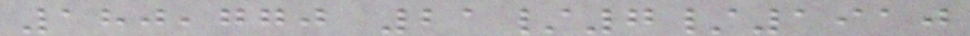180,770 21/7/1910
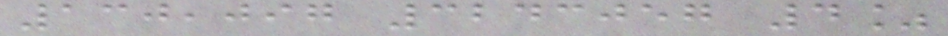130,097 3243057 4%
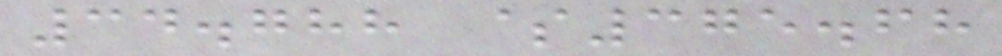34.788 $375.68
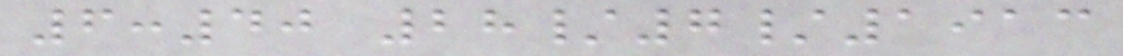6:40 28/7/1913
